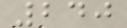240
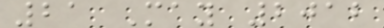21 May 2012
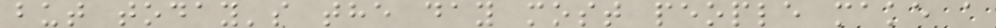but today's the day most people make a
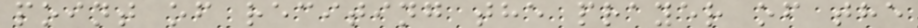point of reciting the prayer of the
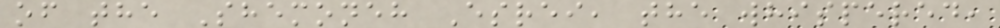of the Shemoneh Esrei, the whispered,
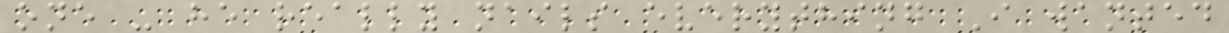one - he really nails everything I wanted
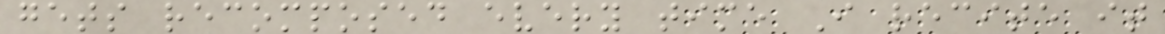gets recomposed every time I recite it
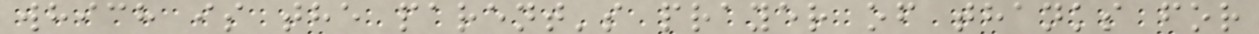which is the parent's prayer of thanks for
